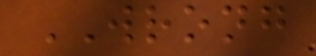WRONG
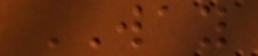WAY
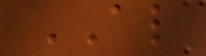AL
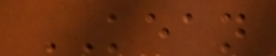KEAN
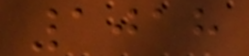1018
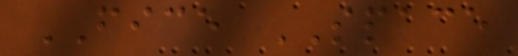FICE SPACE
